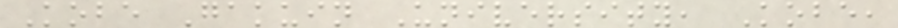Kobe Gakuin University, Kobe,
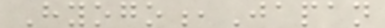Hyogo,Japan
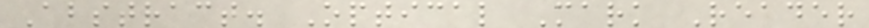Abstract. Optical Mark Reader
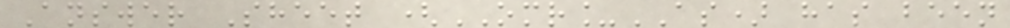Answer Sheet (OMR_AS) has been
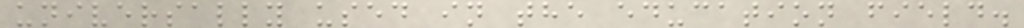universally used in the education field.
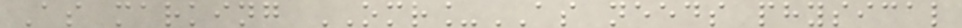As marking OMR_AS needs physical
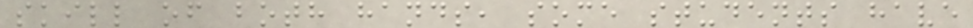skill of both hands, some students have
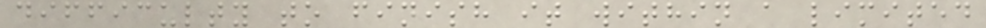difficulty to finish it within a limited
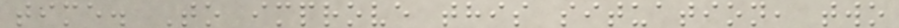time. To improve this situation, two
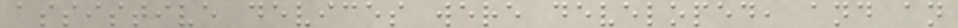assistive devices were developed, and an
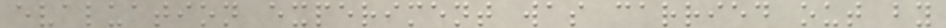evaluation experiment was carried out by
